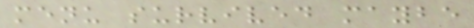menu survived maybe
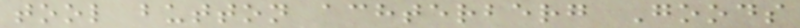tool button achterberg Goods
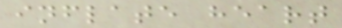inflate heart
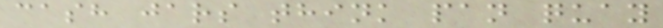cash jars think pan quay
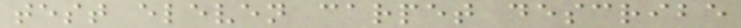test eleven carpet describe
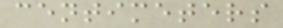centimeters
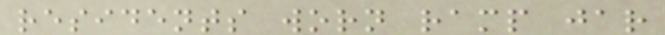residents worn ramp jar
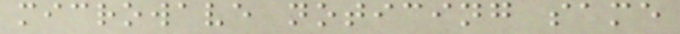microwave noticing same
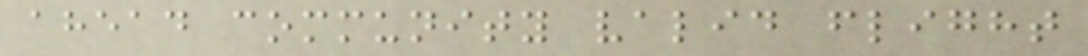ahead community valid flight
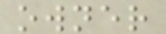owner
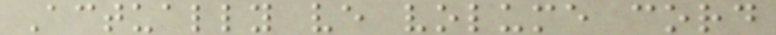Actually ve volume cord
